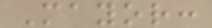Mayor:
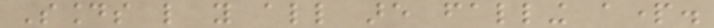Sounds like you all are falling apart.
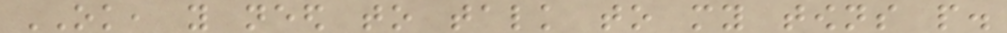OK, you need to talk to my towns people.
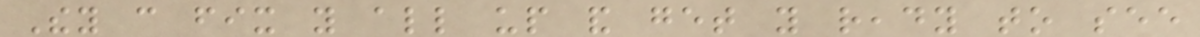They can fix you all up and get you ready to see
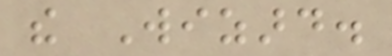the Wizard.
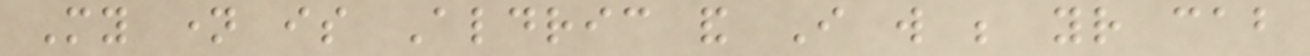My name is Aldric and I will be your cab
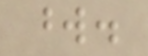word.
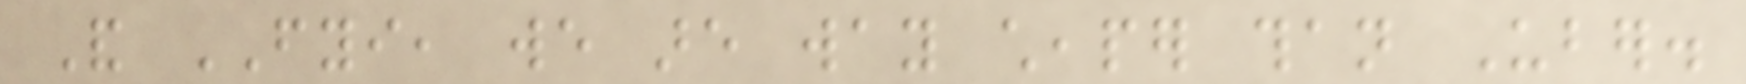And FYI, we are way cheaper than Uber.
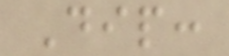Dip:
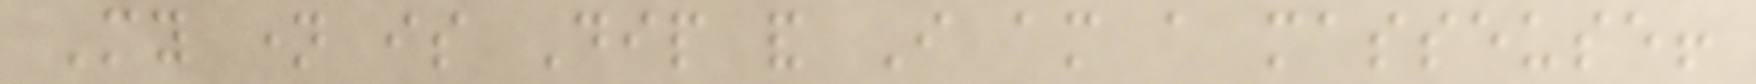My name is Dip and I am a masseuse!
